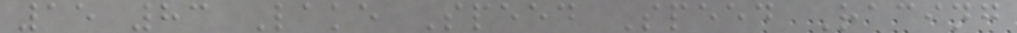15 83 Lake Speed Speed Racing
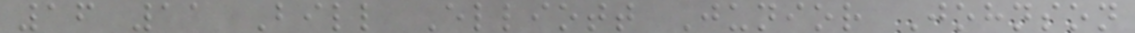16 11 Bill Elliott Junior Johnson
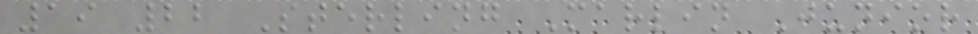19 22 Sterling Marlin Junior
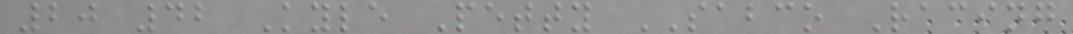20 42 Kyle Petty SABCO Racing
